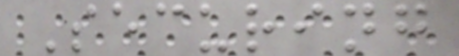Securing
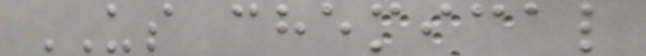US chemical
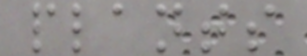plants
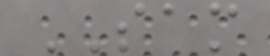SAM
